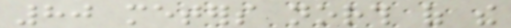80 meters north of the
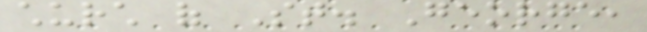church of St. George,
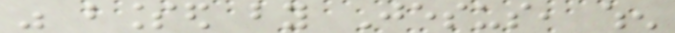was blessed by Jesus, when
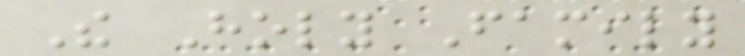The Holy Family
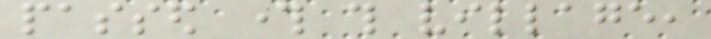passed through this village,
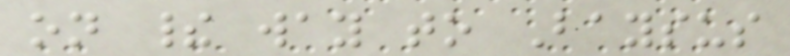on their way to Baysus
